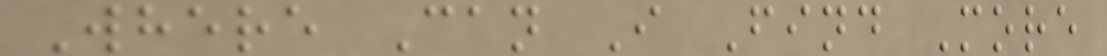Where Can I Find More
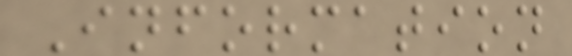Information
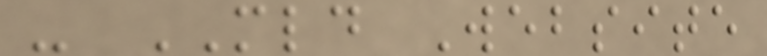- MLD Website
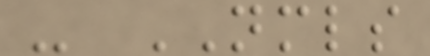- NMLS
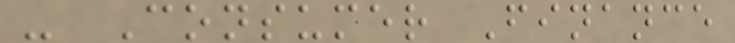- Consumer Finance
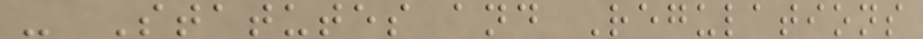- Statutes and Regulations
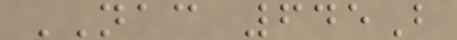NAC 645B
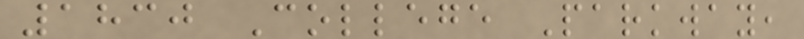1830 College Parkway,
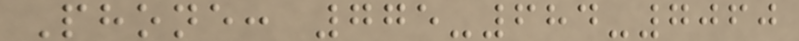Phone: 775-684-7060
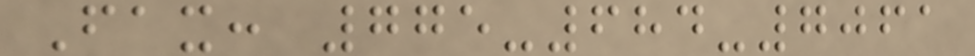Fax: 775-684-7061
